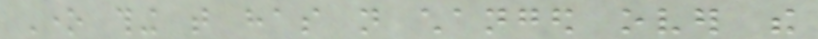One thing that has not changed over the
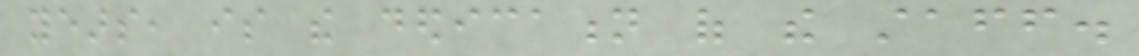years, is the dedication of the staff.
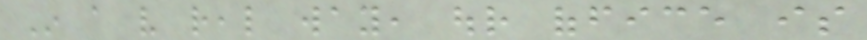In a very real way, our office is
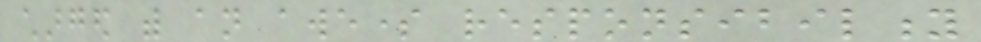charged with an awesome responsibility
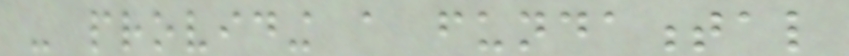- providing a fundamental
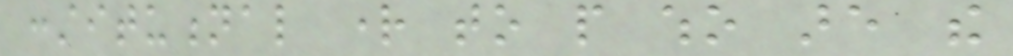constitutional right to people who are the
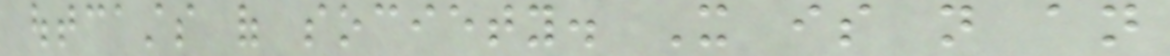outcasts of society. It is not an
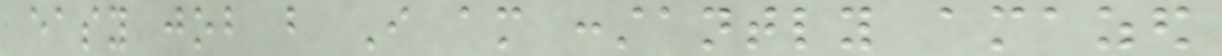easy job but I am constantly amazed
